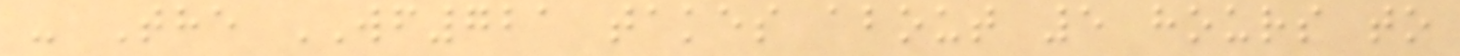- The WF721 takes about 5 hours to
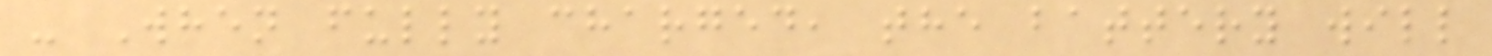- When fully charged, the battery will
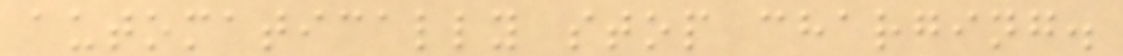automatically stop charging.
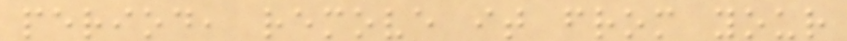period, remove it from your
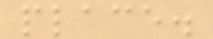place.
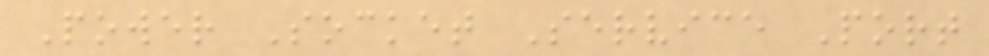Power Socket Service Port
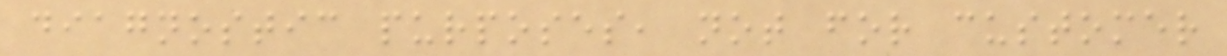diagnostic purposes, not for customer
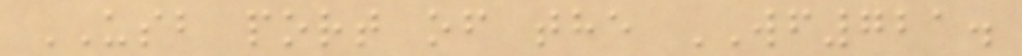USB port of the WF721.
